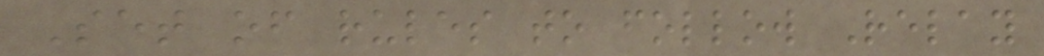Set of rules to follow Relay
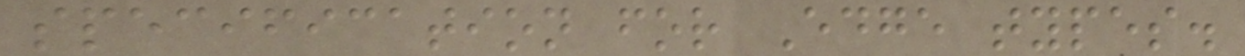specification for Edge types.
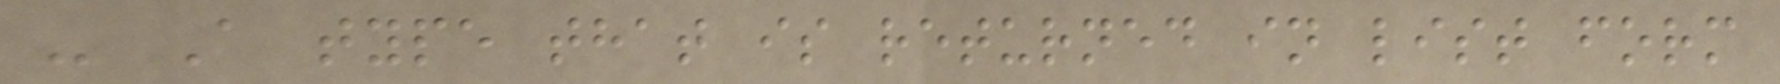- A type that is returned in list form
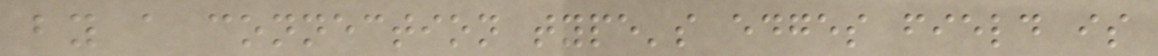by a connection type's edges field is
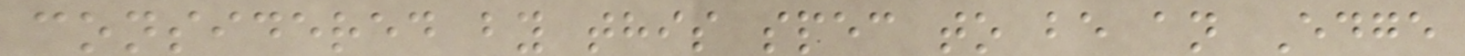considered by this spec to be an Edge
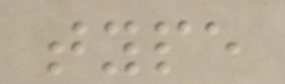type
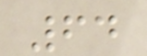64
